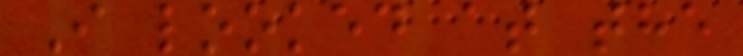I looked at the
